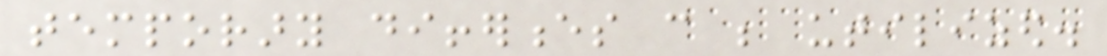temporary differences can be utilized.
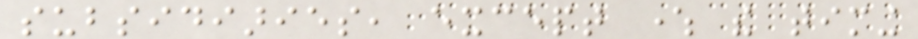subsidiaries, except where the timing
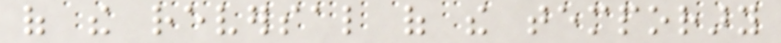of the reversal of the temporary
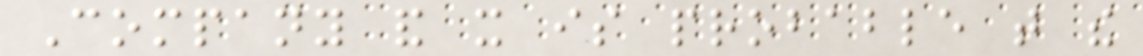Company and it is probable that the
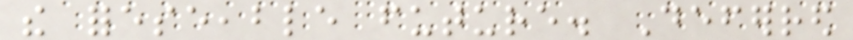the foreseeable future. Deferred
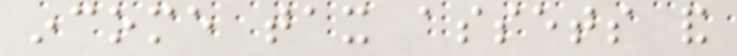income tax assets and
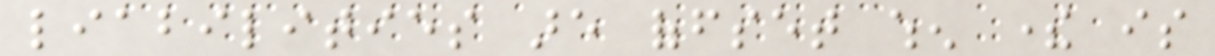liabilities are offset when there is
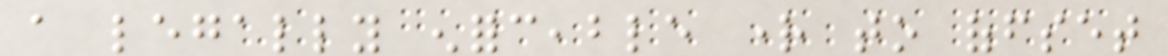a legally enforceable right to offset
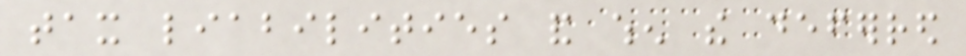tax liabilities and when the deferred
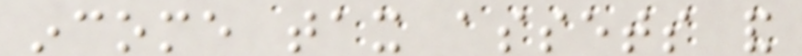income tax assets and
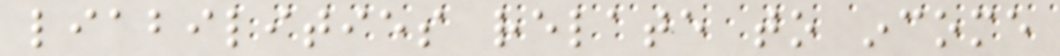liabilities relate to income
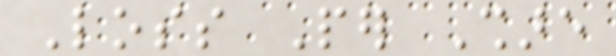Loss Per Share
